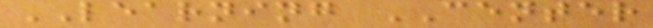LEARNING CENTER
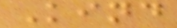Kind
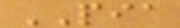PIA
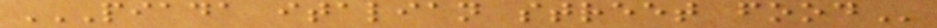PIADA ITALIAN STREET FOOD
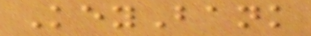KeyBank
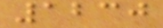1230
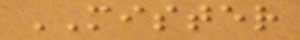MISTER
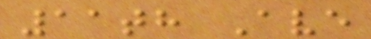11th Ave
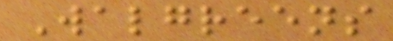Walgreens
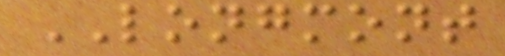LONGMONT
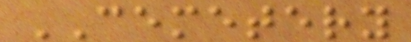CEMETERY
